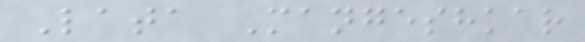Lata Mangeshkar
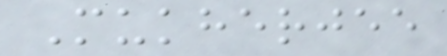Mukherjee
